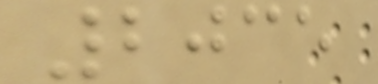2035
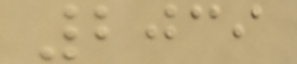2039
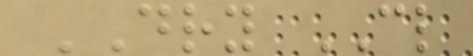DRY CL
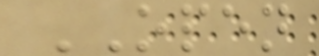OPEN
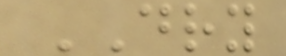DRY
